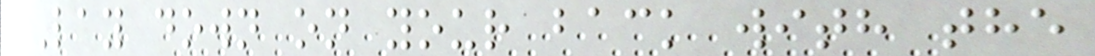Lay down on your back with the
